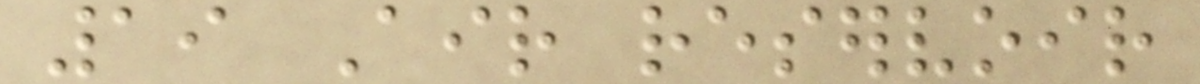19 Air reservoir
